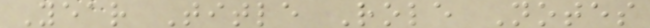Year Title Role Notes
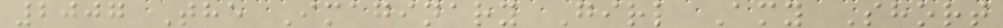2007 The Imaginary Girl Amy Short
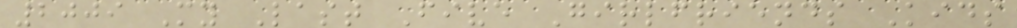2009 My Last Five Girlfriends Kids
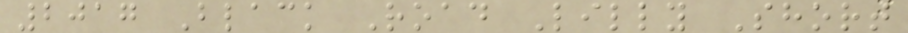2017 Black Road Lilly Short
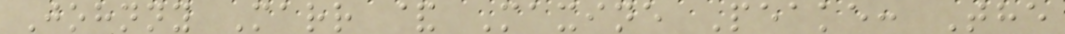Johnny Marr & Maxine Peake: The
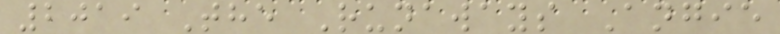2019 The Runaways Angie
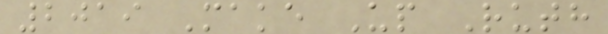2019 Make Up Ruth
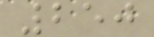250
